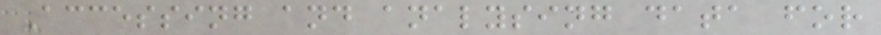Accessing and analysing data for
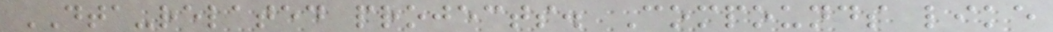DTA-related projects. Compounds like
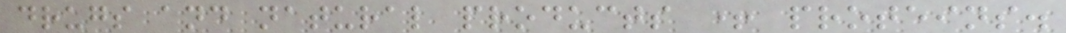drugs and natural products + proteins.
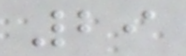29
